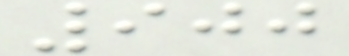900
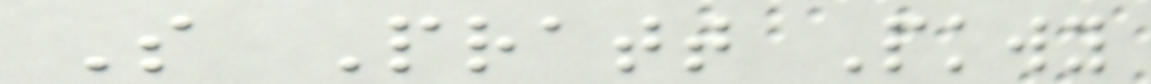S Pratt Pkwy
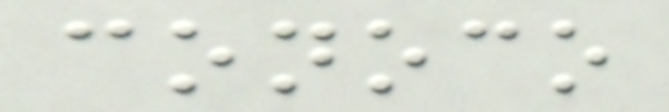conoco
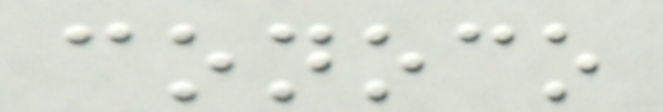conoco
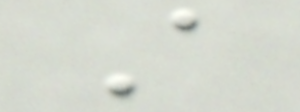A
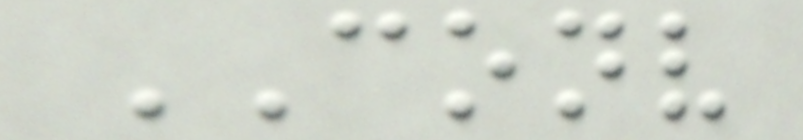CONV
